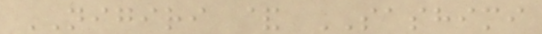NIGIRI & SASHIMI
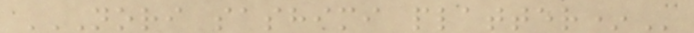NORI SASHIMI PLATTER*
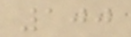100
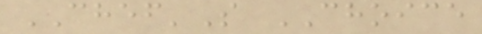CHEF'S CHOICE
